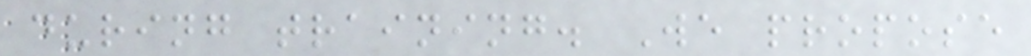during training. We propose
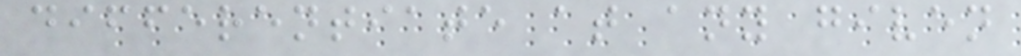differentiate at any given
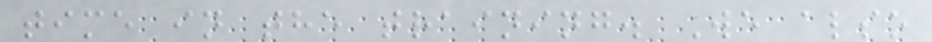time in the training. We also
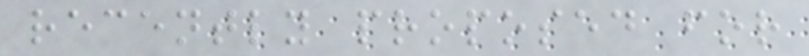recently proposed for
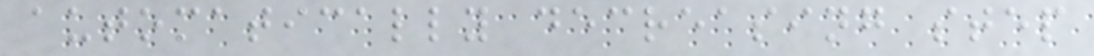automatically decreasing step
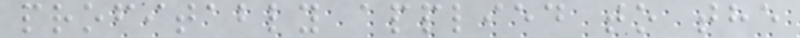profitably applied to the
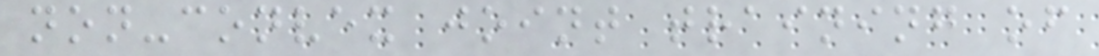non-convex joint training of
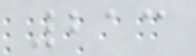213
